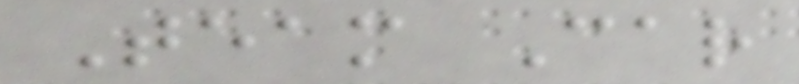Team Car
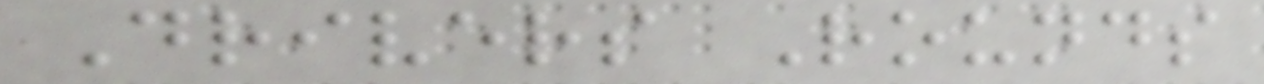Drivers Rounds
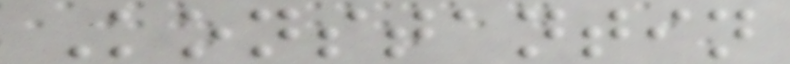Konstantin
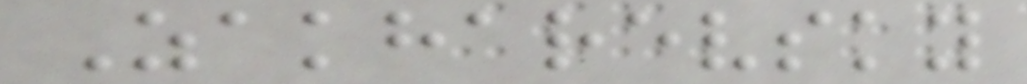Zakharevsky
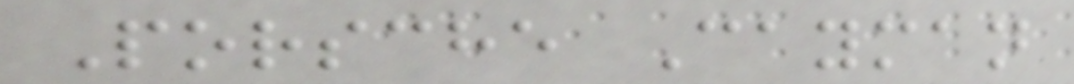Porsche Cayman
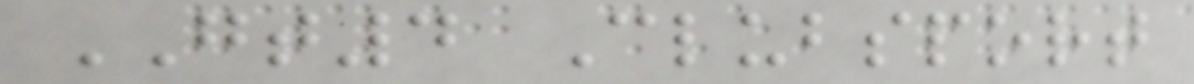GT4 Clubsport
